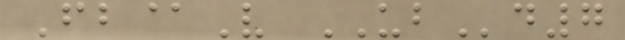Fb@V UBd7
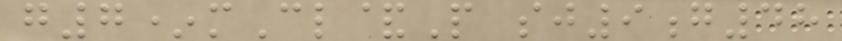g7*mCl&P sj9g48
